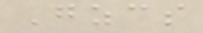Gzcs
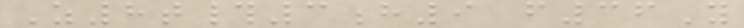Z8t#3h9 f36Y
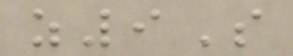z9S
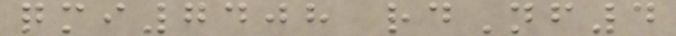qmi7408 rdNf4
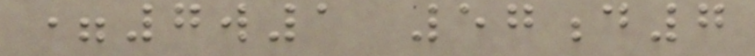=7w1 57d7
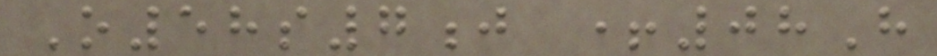O58s7j +08H
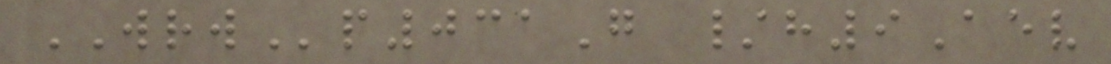WRWp031G /h9Aev
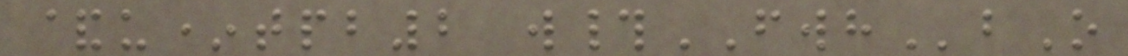&u*tpb2 w#FWHbO
